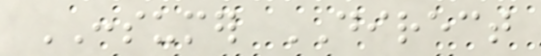CONSUMER DIRECT
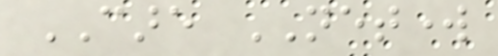CARE NETWORK
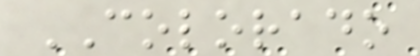COLORADO
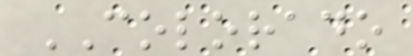COLORADO
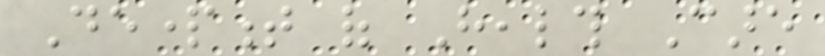Department of Health Care
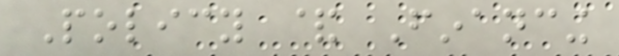Policy & Financing
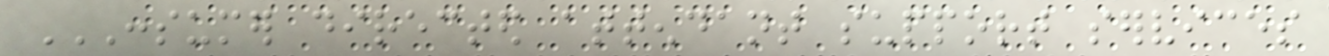CONSUMER DIRECTED ATTENDANT SUPPORT SERVICES
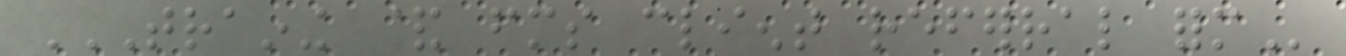TRAINING & FMS CLIENT REFERRAL FORM
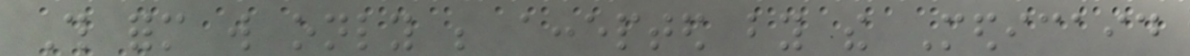This form will only be accepted by the Medicaid
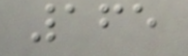165
